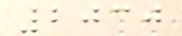2030
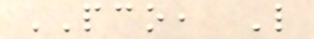PCO, L
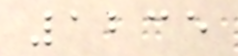1235
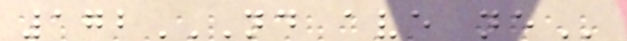172ND AVE NE
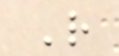R
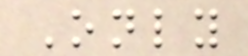Only
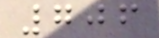706
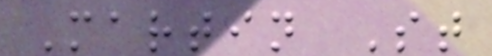Martin St
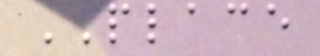PLACE
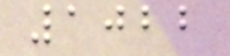1022
